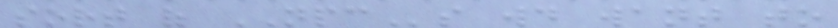sort of NPCs would want to
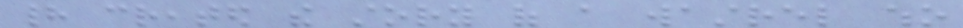had created the story of a wastrel who
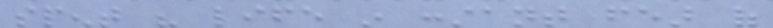spent his life in constant fear of
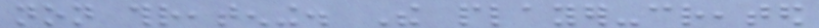non threatening. The player-created
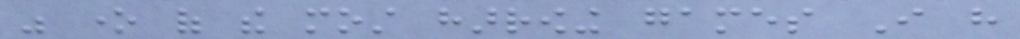was one of the most harrowing games I have
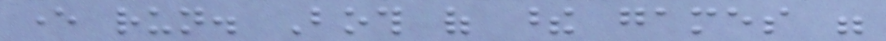ever run. Both of these games were
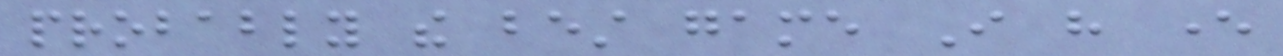probably the best game I have ever
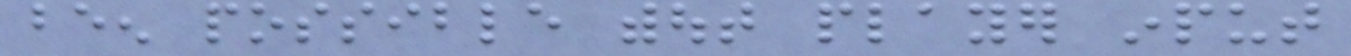been possible without player input
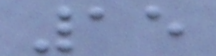15
